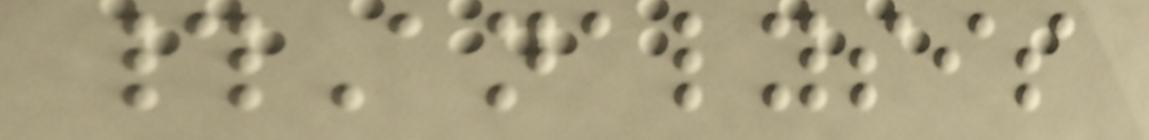#Analysis
